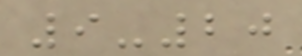9-20
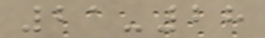21-28
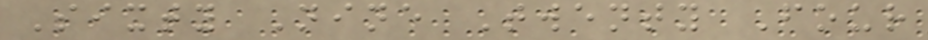Sixty Nine Twenty Four
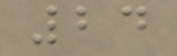24
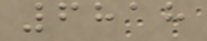6818
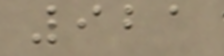921
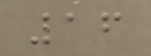16
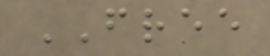FREE
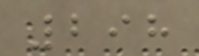298
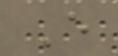E
